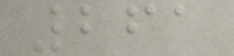261
